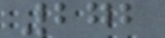272
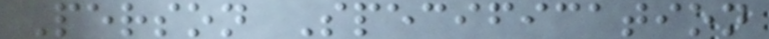Person Specification
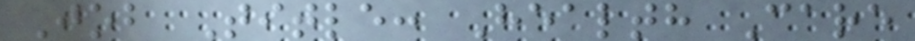Job Title: Health Care
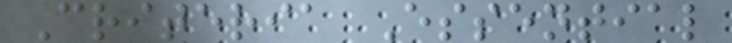Criteria Essential
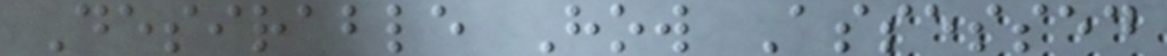Desirable How Assessed
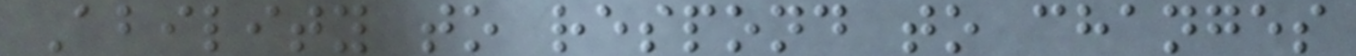Ability to respond to changes
